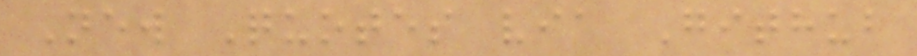New Quotes via Github
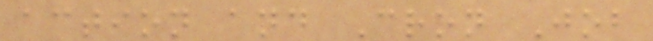action and Cron Job
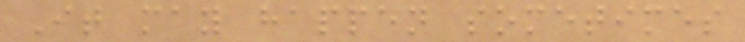It may happen sometimes
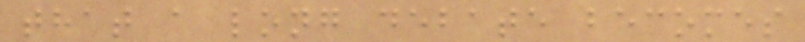that a long debate becomes
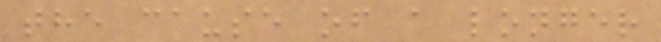the cause of a longer
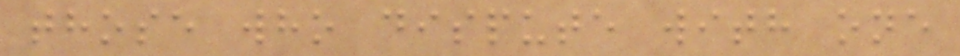those who dispute with one
